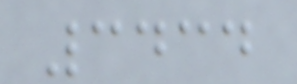3434
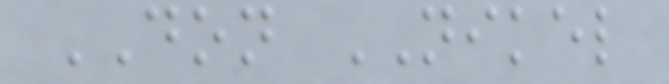DON NIKEL
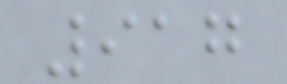917
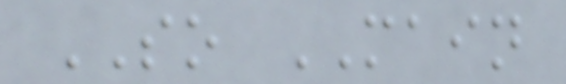SO MAIN
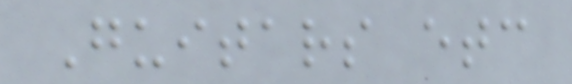Guitars etc
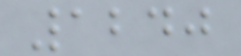1240
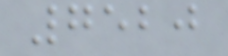7520
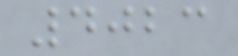4023
